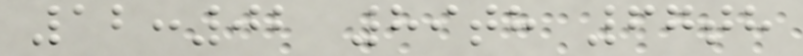12:02 89th 67th
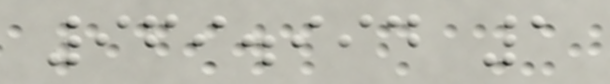969.994 1
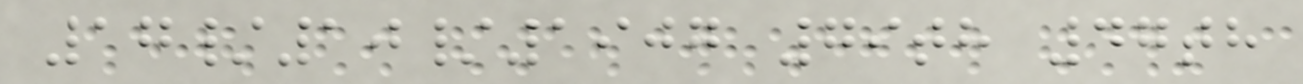17/10/1907 79th 47th
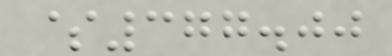$377.00
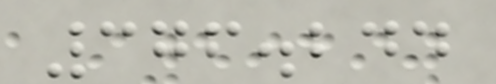376.244
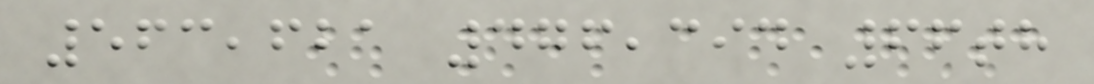563,621 476,394 66th
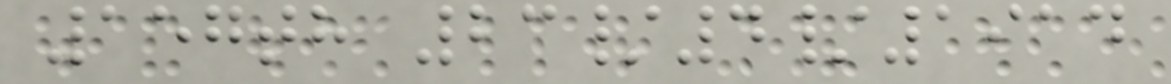157th 23/4/1914
